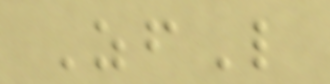ZfL
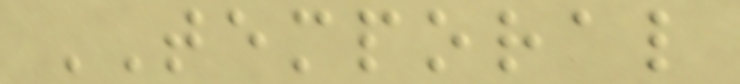TEMPORAL
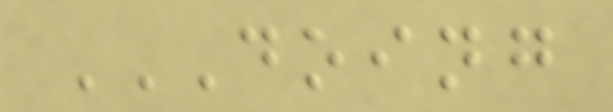DOING
